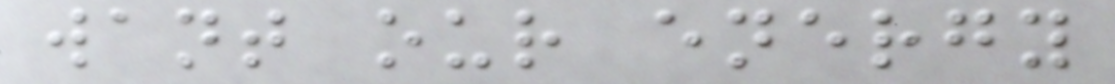want our energy
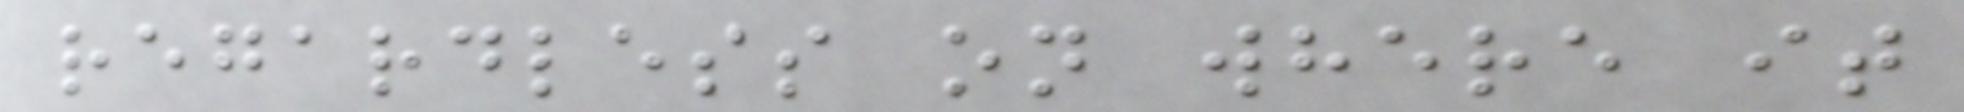regardless on where it
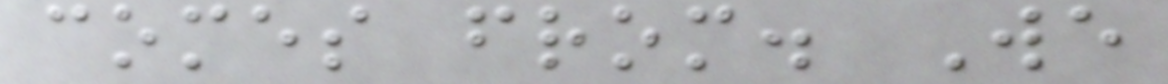comes from. We
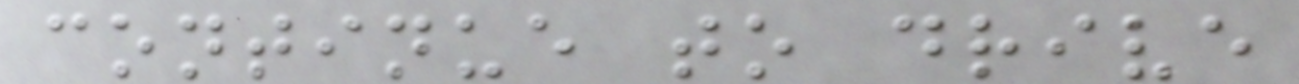continue to drive
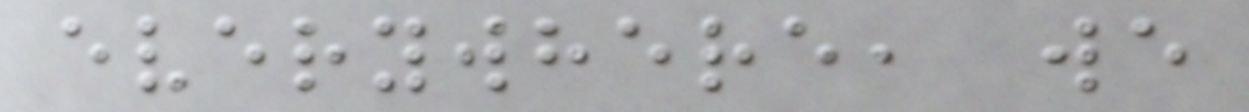everywhere, we
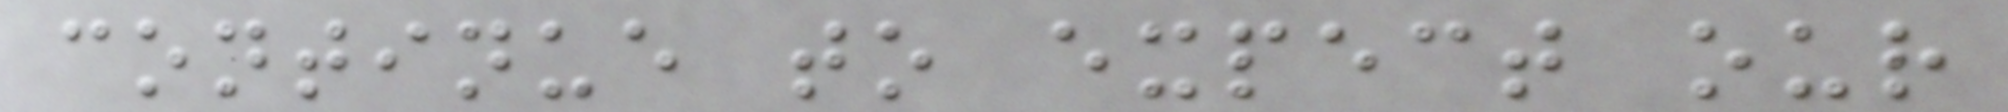continue to expect our
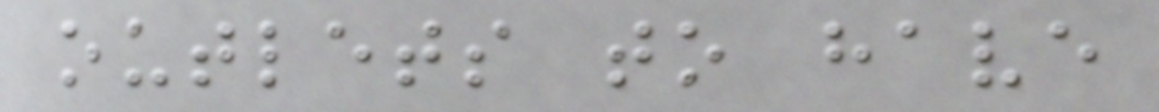outlets to have
